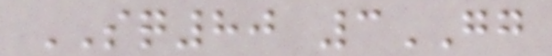SQ80 3GG
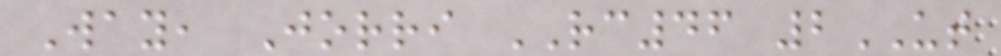Way, Jorri RC46 2UT
